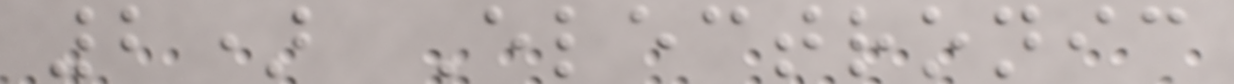2) Electronic
